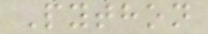Python
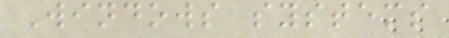Windows systems
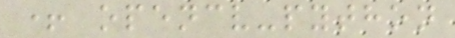+ opencv-python
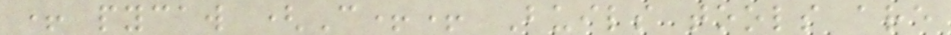+ pycaw (C++ Buils tools are
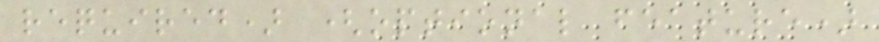required) (optional feature)
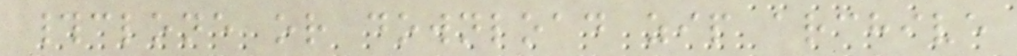#clone or download zip archive
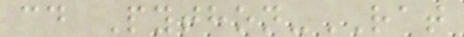cd Python-RAT
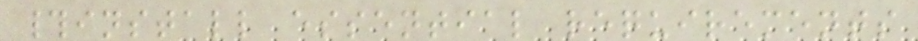#install essential requirements
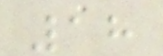18
